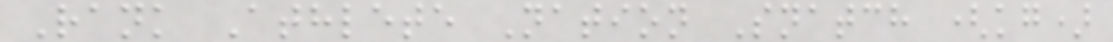Rank Athlete Nation Snatch (kg)
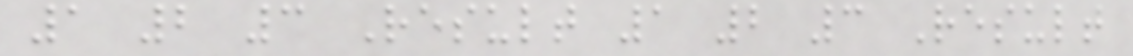1 2 3 Result 1 2 3 Result
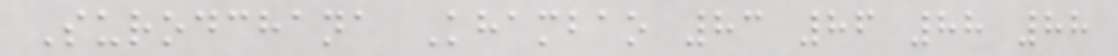Surodchana Khambao 83 86 88 88
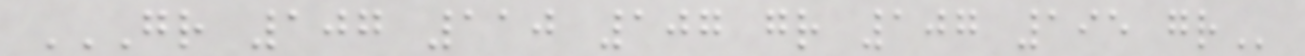GR 107 110 107 GR 107 195 GR
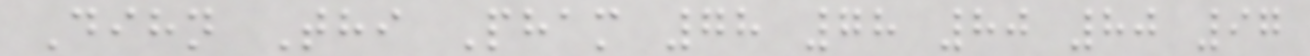Dihn Thi Pham 78 78 80 80 97
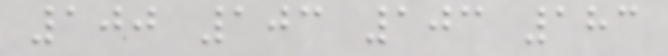100 103 103 183
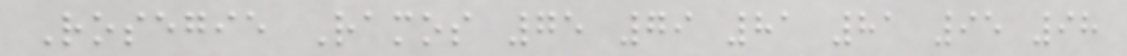Rosegie Ramos 75 79 81 81 95 98
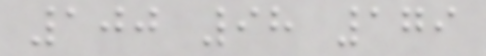100 98 179
